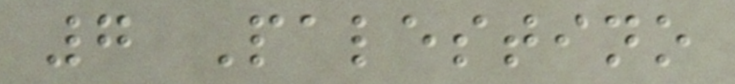7 Palestino
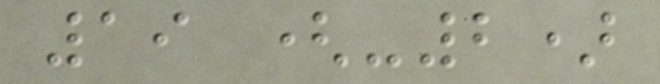19 (-2)
